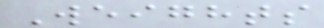Weights
